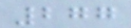277
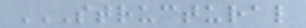STRUCTURAL
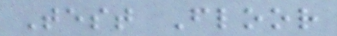Test Floor
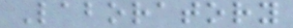Laboratory
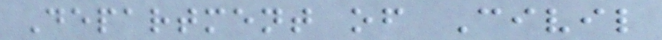Department of Civil
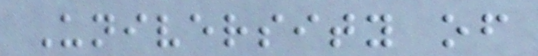University of
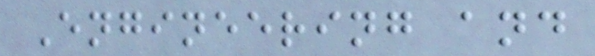Engineering and
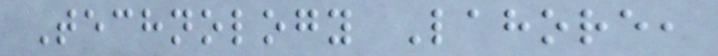Technology Lahore,
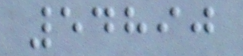54890
